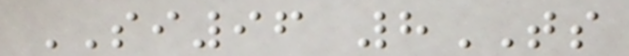SI96 8TS
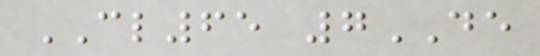CL65 7DE
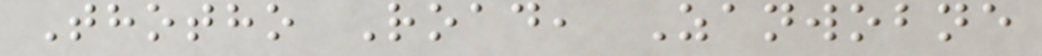Thotho Road, Zanwobne
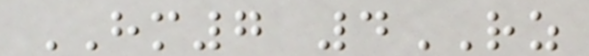HM7 4RZ
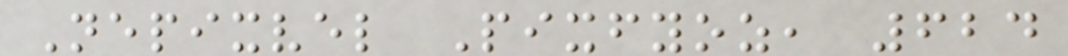Nepixvel Pixfyoz, 624
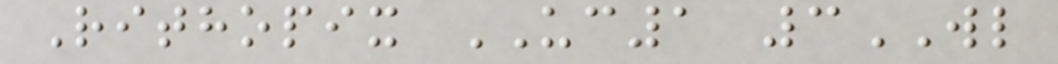Rithopix UC1 3WL
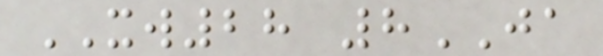XW28 8JA
